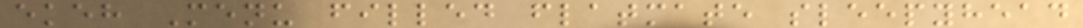ekeh Menu filled flatmate sleepyhead
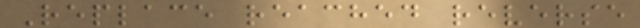Replace reached reverse
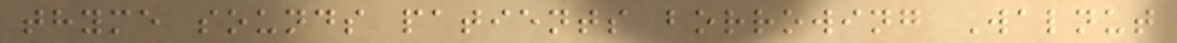thyme sounds patients borrowing Walnut
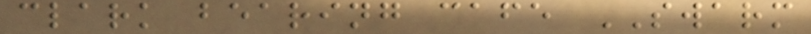clark bearing cafe SWARM
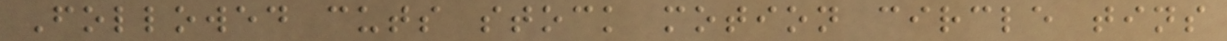Followed cuts stock motion circle tins
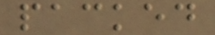packed
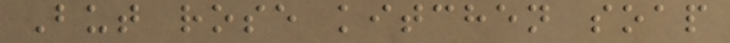But rose kitchen soap
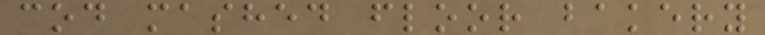cod mashed floor bakery
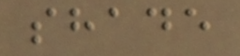shade
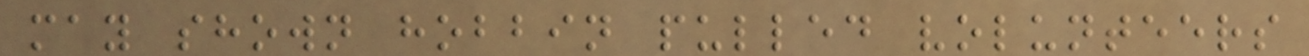may shown hobbin pulled volunteers
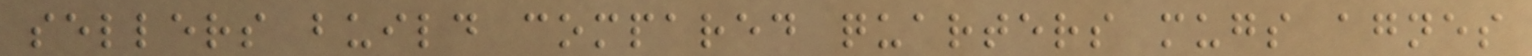sellers build compared quarters mugs agnes
